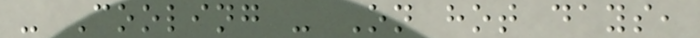- Cooling - On hot days,
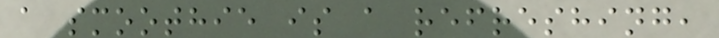a smoothie is a refreshing,
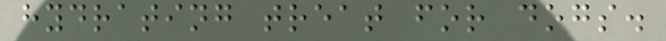hydrating treat for dogs.
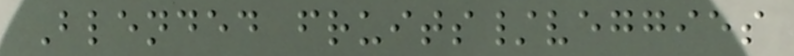Blended fruits/veggies
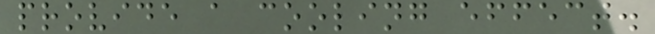provide a cooling effect.
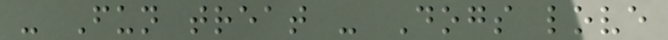- Fun treat - Dogs love
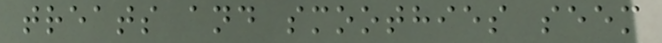treats and smoothies seem
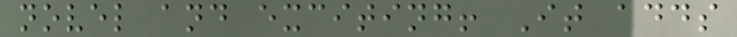novel and exciting! It adds
